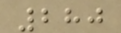280
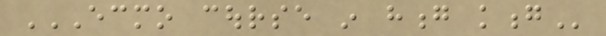ECMO COURSE IN HONG KONG
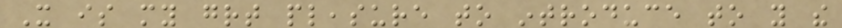It is my great pleasure to introduce to you the
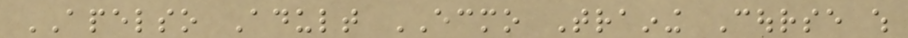APELSO Adult ECMO Training Course which
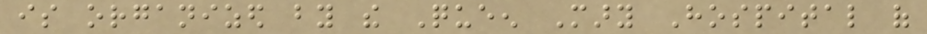is organized by the Queen Mary Hospital of
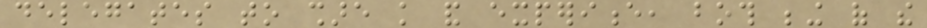delegates to share knowledge and experience, both being of the
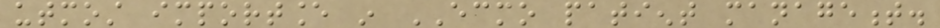utmost importance in ECMO patient management.
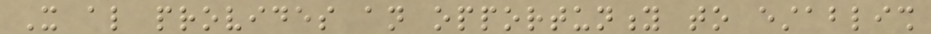It also provides an opportunity to establish
